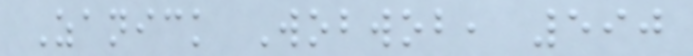Zanick Wobwob, 590
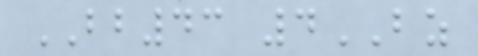BB43 4BZ
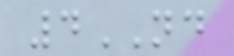4ND
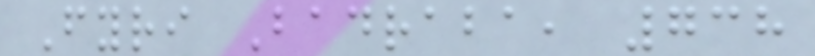Fyri Badraba, 738
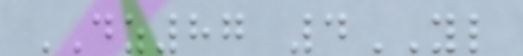DZ87 4YL
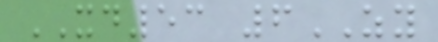XD53 6ZY
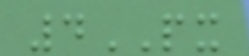4PX
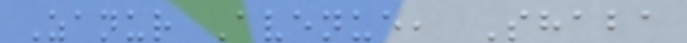Zanur Avenue, Shaba
